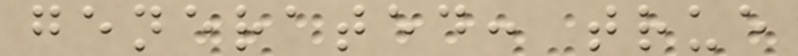generated: true
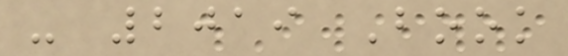- 2019 Book
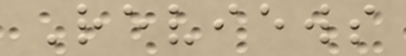Reviews
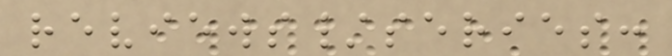reviews/series:
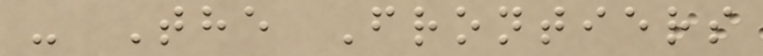- The Frontiers
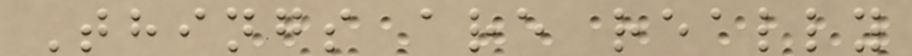Things are really
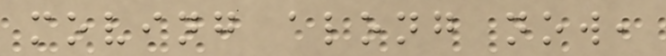moving along now,
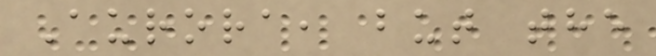Aurora, but the
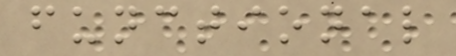functional
